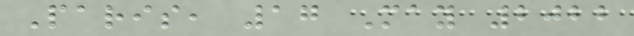Paris, 17 May 2022
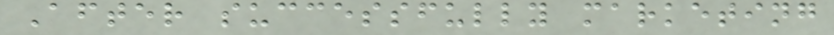After successfully marketing
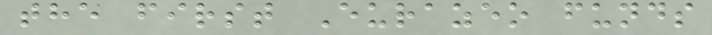the first Eurazeo funds
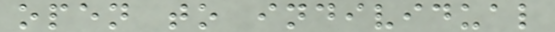open to individual
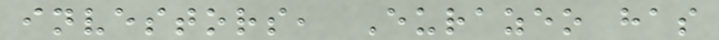investors, Eurazeo has
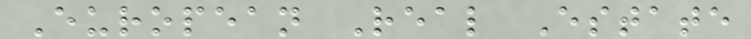European Real Estate
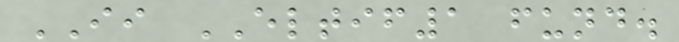II ELTIF1 fund.
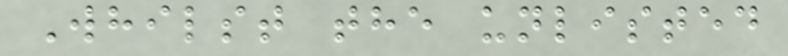Whilst the unlisted
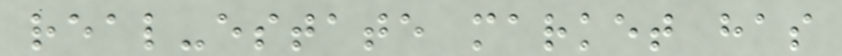real-estate market has
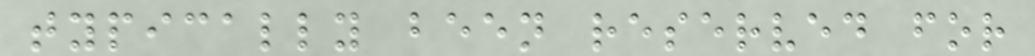typically been reserved for
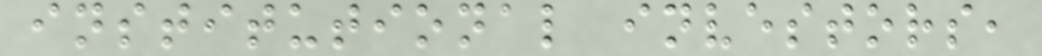institutional investors,
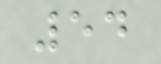54
